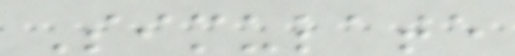Simulate
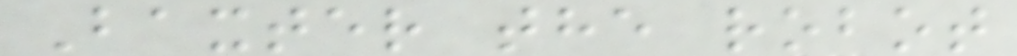Baxter the robot
